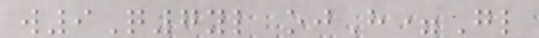w9Q7yl ojH=Gl
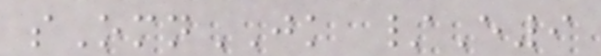sOmnJK /E9
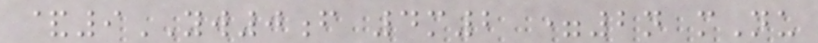&9YW0f 4m2 =2n mNu
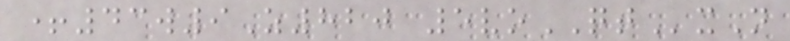+43w9Z820 5voQTxN
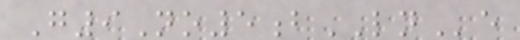G9No5bLNe
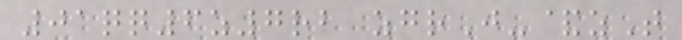01qq6z7rb zgrJ-&zT
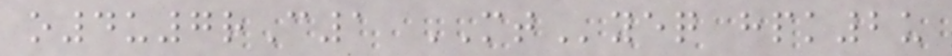o4u7rC1 MTyeq hpk2u
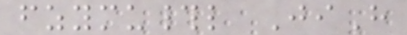fzymu#l JiH
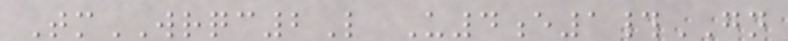TmWRQC2L U4e1#GN
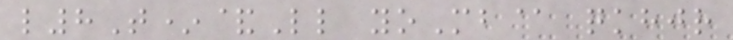l8T*&Ll yoMb@ qkhjr
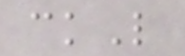ckL
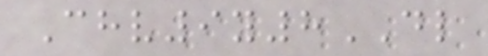Chv9y8DL
